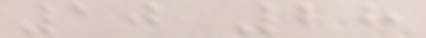10 28
